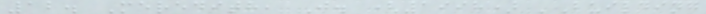12. Meredith, J. (1998) 'Building
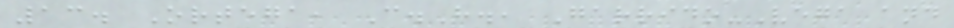13. Ortega, C.H., Garrido-Vega and
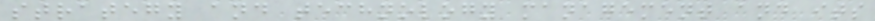strategy and technology management and its
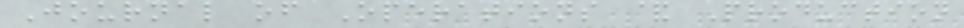Journal of Operations & Production
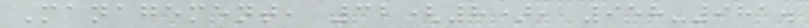Management, 32(8), 958-981.
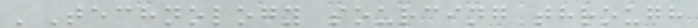'Technology sourcing through
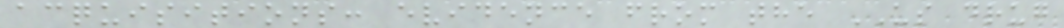acquisitions: evidence from the US drug
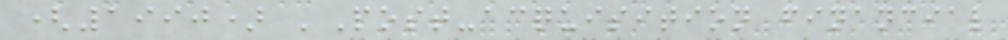(1990) 'Post-acquisition financial
